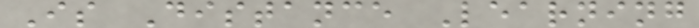Is Distance Learning
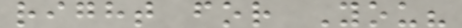right for You?
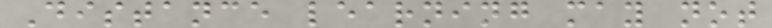Distance learning may not
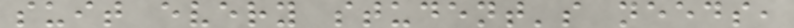suit every student's needs,
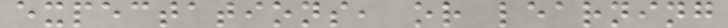expectations, or learning
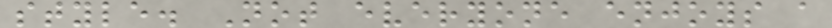style. Not everyone enjoys a
